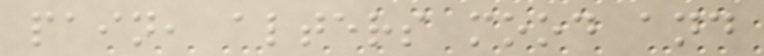pain, alters mood and
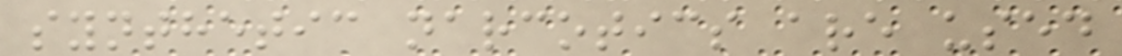synthetic narcotics are used
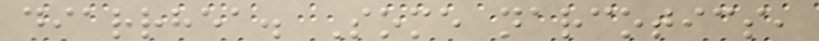diarrhea. Some narcotics,
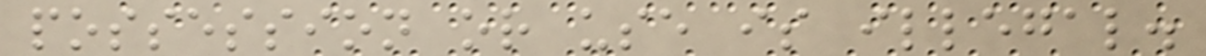possession or use is illegal.
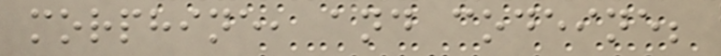morphine, and codeine;
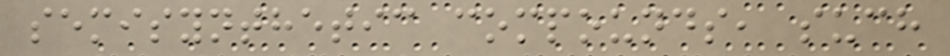semisynthetic compounds, such
